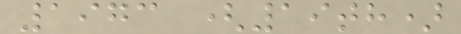1973 (19th)
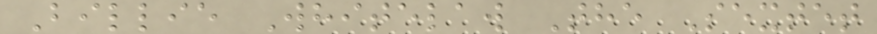Billie Whitelaw The Sextet
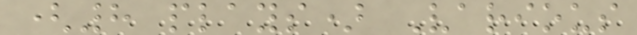(8 plays) Various
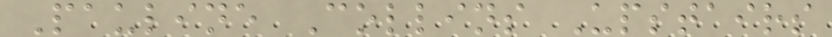Pauline Collins Upstairs
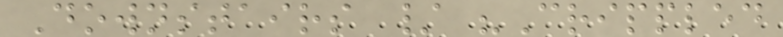Downstairs / "Crippled
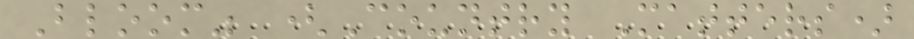Bloom" (Country Matters)
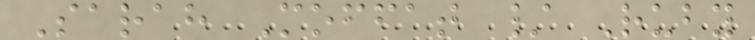Sarah Moffat / Ruby
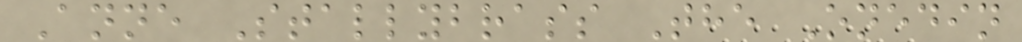Anne Stallybrass The Onedin
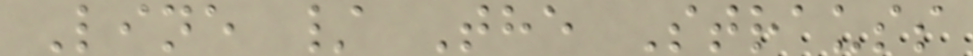Line / The Strauss
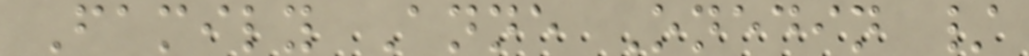Family Anne Onedin /
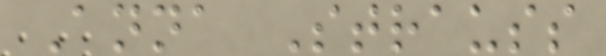Anna Strauss
